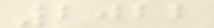2022
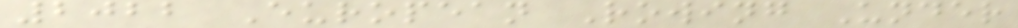2022 European Rowing Under
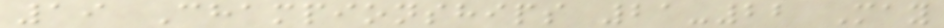19 Championships 21-22 May
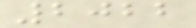2022
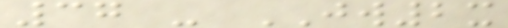37 - JW2x
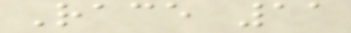Race 11
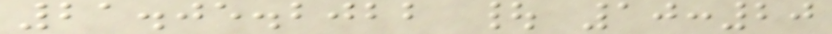21.05.2022 | 10:20
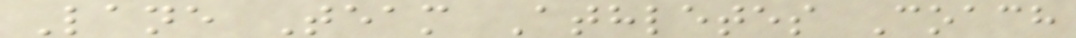Lane Team Athletes Coach
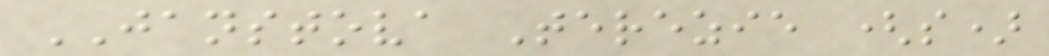JANSTOVA Terezie (s)
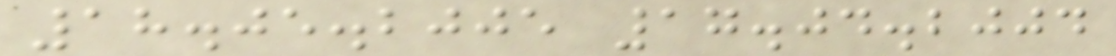18.05.2005 17.04.2004
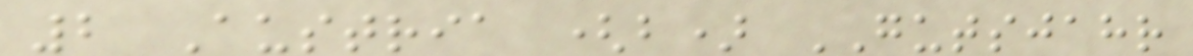2 Austria (b) GUTSJAHR
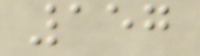157
